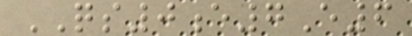QS0e7E6
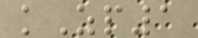kZp1
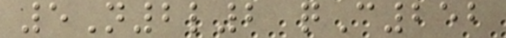5N2l2 qC252
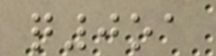q0oa
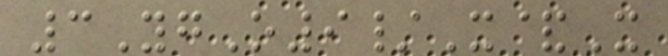3YgO9/X&X
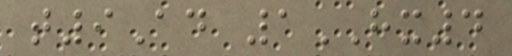t9Ad 1HX4
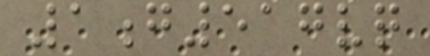1g517vq
